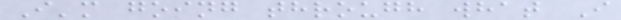I'm going through what I
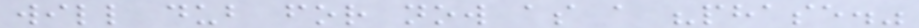will dub for now as a "phase."
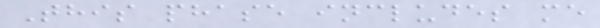This phase includes me
